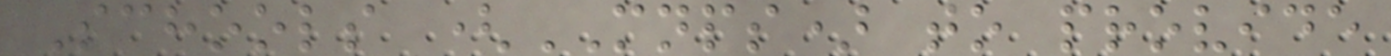Schools (MNPS) to provide
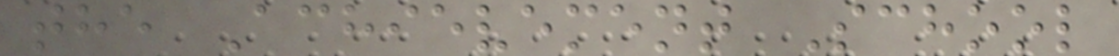the Achievement School
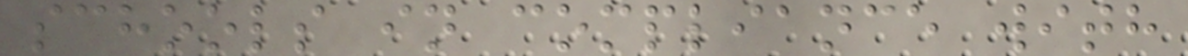schools in compliance with
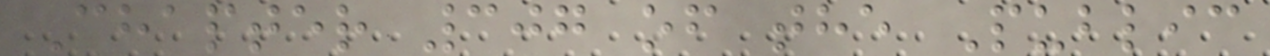Chapter 307 of the Public
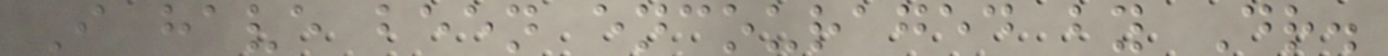I have been encouraged by Dr.
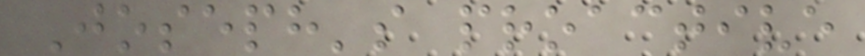Joseph's proactive
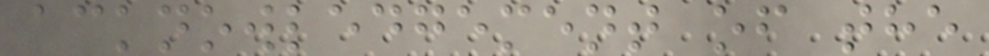acknowledgement of the
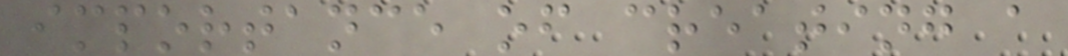importance of creating a
